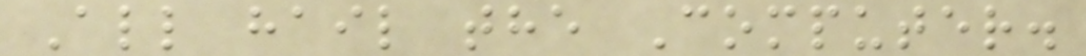All hail the Computer.
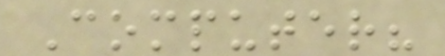Computer?
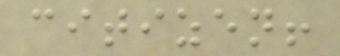citizen!
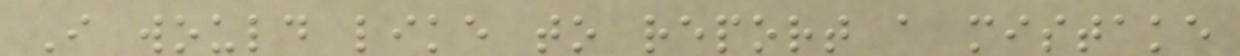I would like to report a mistake
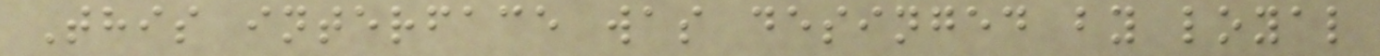This interface was desinged by loyal
